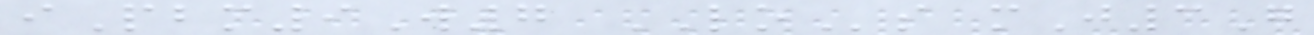iPbm9W7 LOs mJ3G
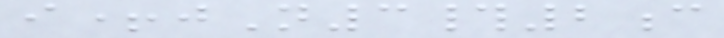i+jN3#2c
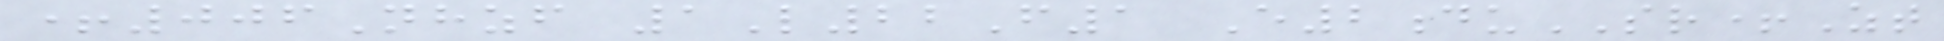+006Nhzf 1L22F1 E2duSR+Zt
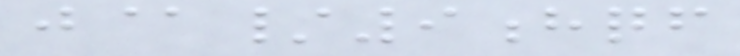j@/9hqf
